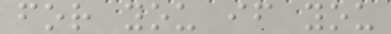for you if you
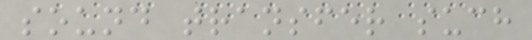sound transfer such
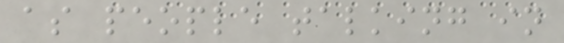as people talking in
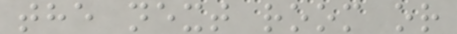the next room or
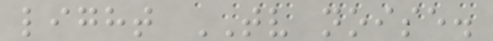light TV noise.
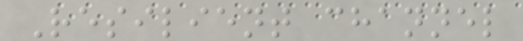Resilient channel
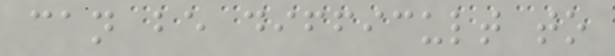can be difficult to
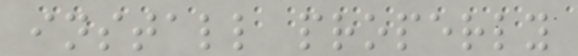install properly
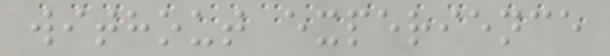without experience
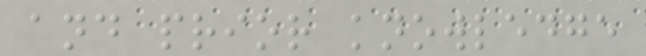and prior knowledge
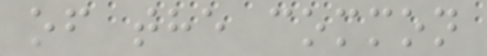of the common
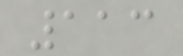113
